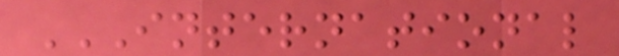INTERNATIONAL
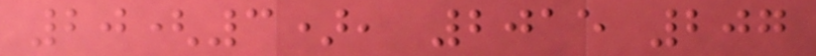20(3), 2015 207
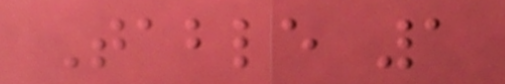Table 1
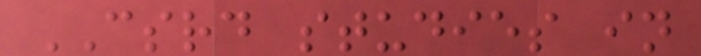CSRD studies in
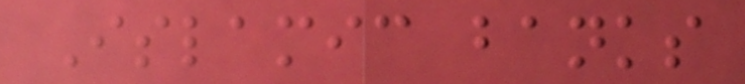Islamic banks
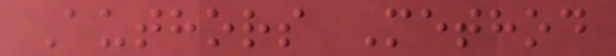Authors Method
